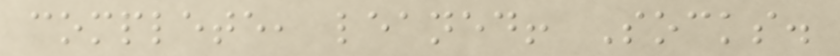complete, leaned! Socks.
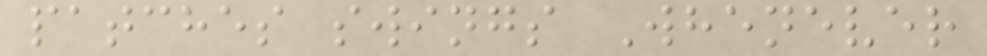patches swings Whenever
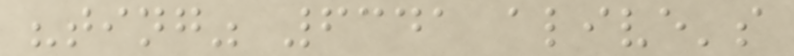"ting" 6341 alive's
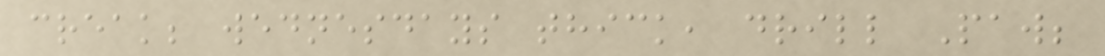creak; wednesdays thick, drill Paw;
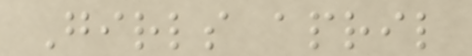Girls april
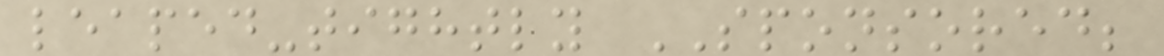leaped-tightly SPONSORED;
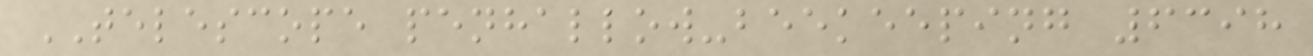TELESCOPE penhallow-beekeeping 6398
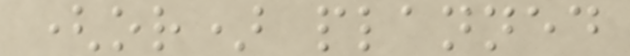(or) planned
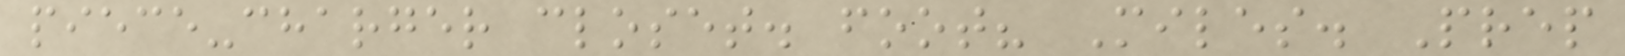piece-charger closet. foot? Miles. Prep
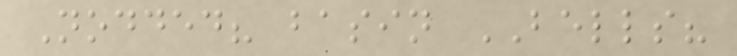Nodded? basin BELLS?
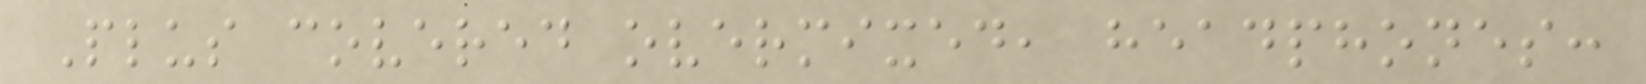Plus covered overmixed, headphones:
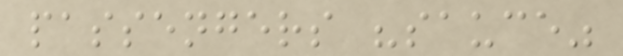passengers "sauce"
